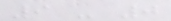9 - 0
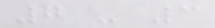7 - 3
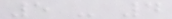5 - 4
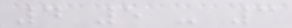4 5 - 3
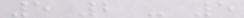5 2 - 5
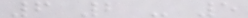6 2 - 5
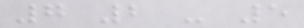7 2 - 5
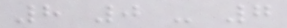8 0 - 7
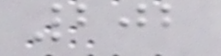202
